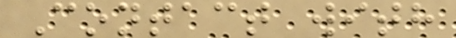Contact with
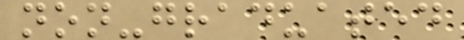non-graduated
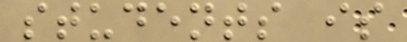students is
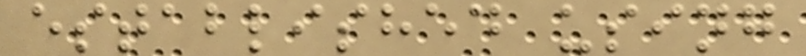established using
